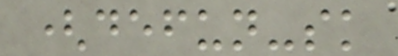(defun-sk
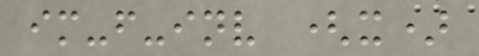im-f-inv (x)
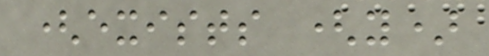(exists (y)
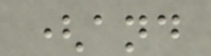(and
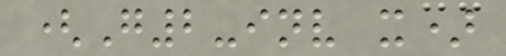(G2-inv x)
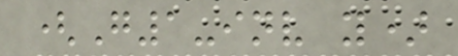(G1-inv y)
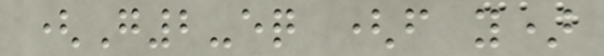(G2-eq (f y)
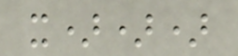x)))
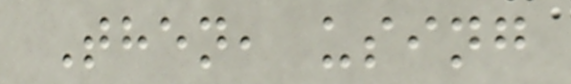Then, using
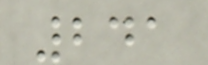241
